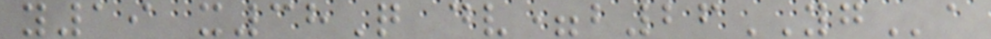y19 x38Q dv=b26YGa
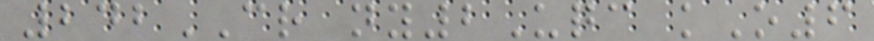242CR ny2Uqc kO6
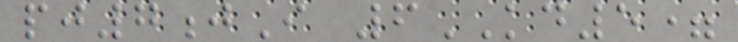pj7jI 6KD5=
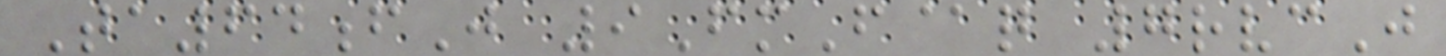Ta64fJ 9FmF@q 7rvcJ
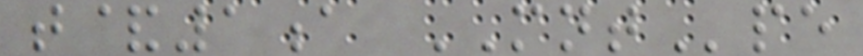t&1a MNTpe
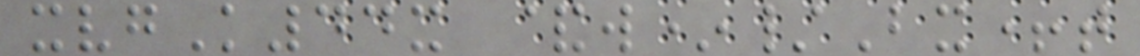xvgK44x &w*/Bx+t
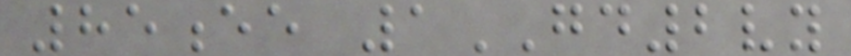85ee 1GD2vy
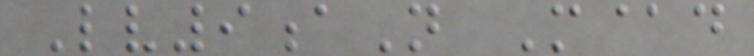Lv9aN M@d
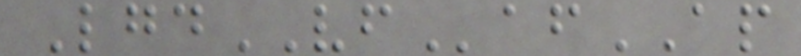LgdVFafAP
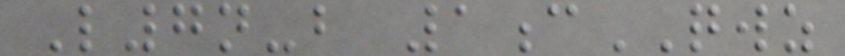L7n-b 1cQWZ
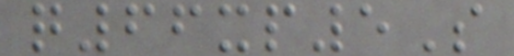q66xp5S
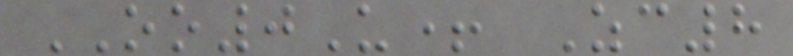OO0U+ Zc8
